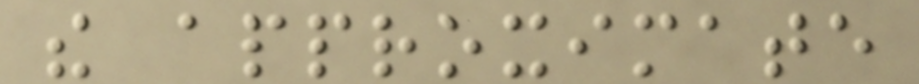the approximate
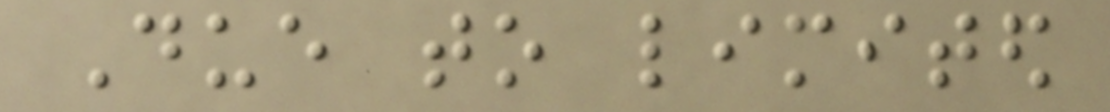Due to limited
